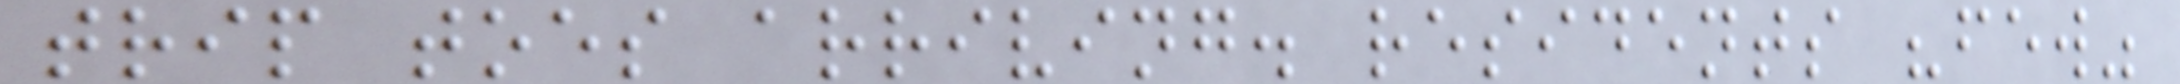trip toes arriving. residents "few"
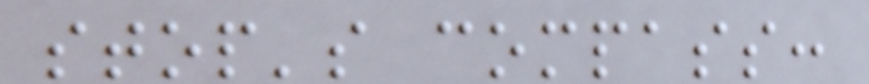stop's compass:
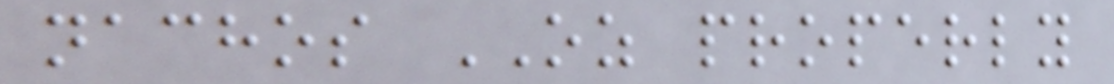nachos OZ properly
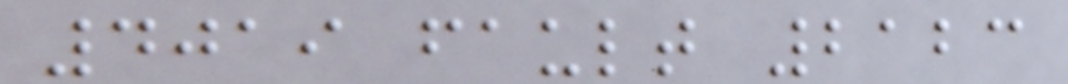4019 fault 2123
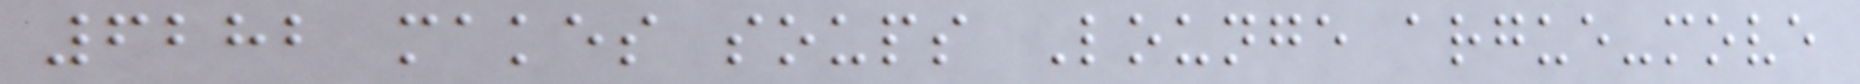6282 makes soups Lounge argue-move
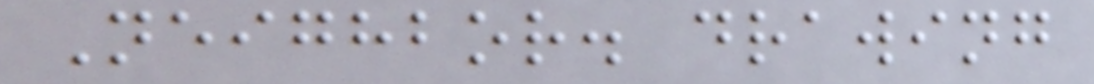Neighbor. drawing
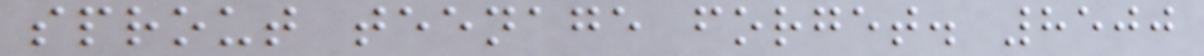sprout teenage forget. 8500
